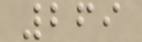269
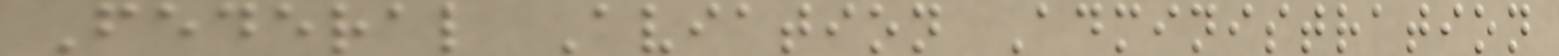Federal Aviation Administration
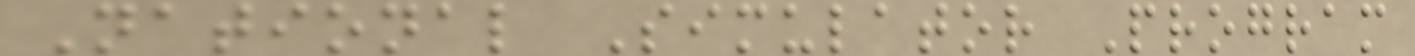National Simulator Program
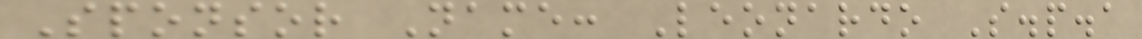Sponsor Name: Leonardo S.p.a
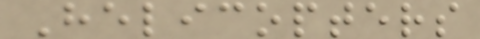Helicopters
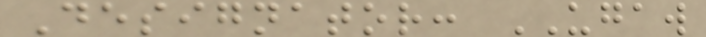Designator: UGAW
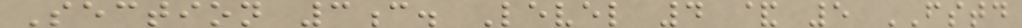Section 3c. Level 4 & 5 FSTD
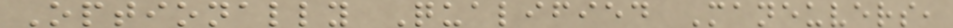Optionally Qualified Maneuvers,
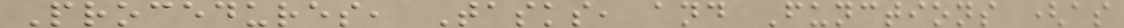Procedures, Tasks, and Functions (as
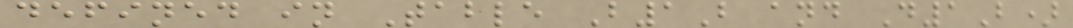defined in Table B1B and D1B)
